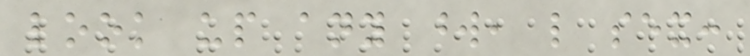look up any word, like sex:
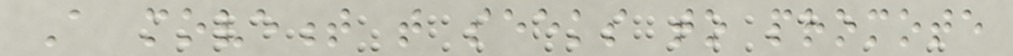A movement that seeks to promote
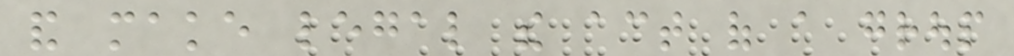and make legal the act of a group
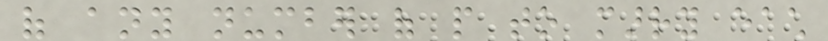of any number of people to marry each
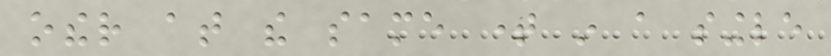other at the same time in a single
